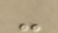-
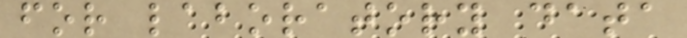for laboratory data
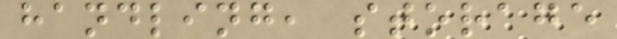handling, storage
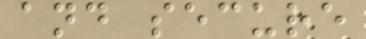and secure
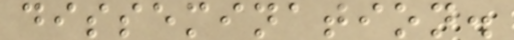dissemination.
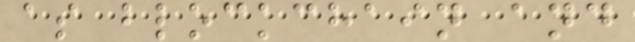as blockchain and
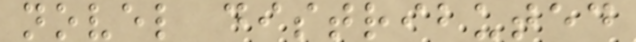novel distributed
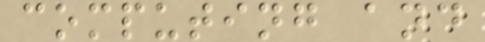computing and
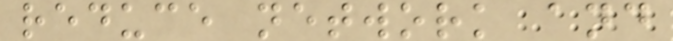reduce network and
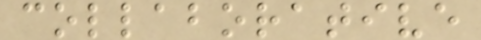collaborative
